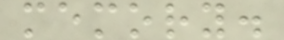memory.
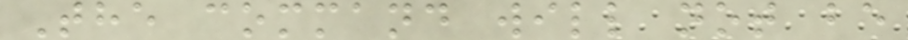The command will not be
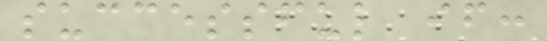successful if:
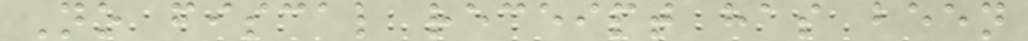No fiscal receipt has been
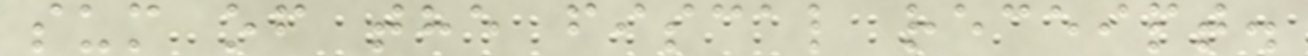sum of the fiscal receipt.
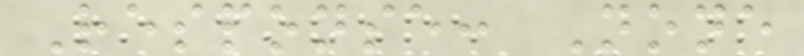Response: None
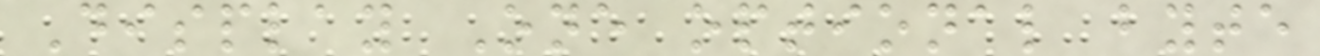Display One optional byte
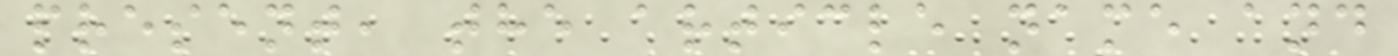present, the article name and
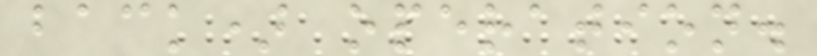back) operation.
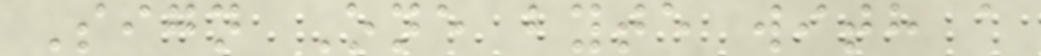Sign One byte with a
